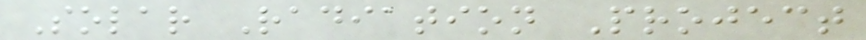Solar Radiation Project
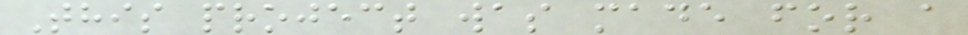This project was made for a
